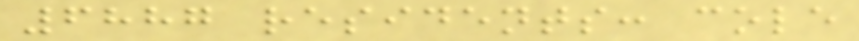6887 residents: cole
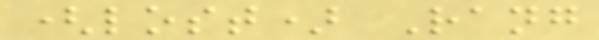(lost) Rang
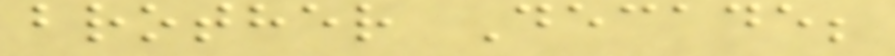brother Decade;
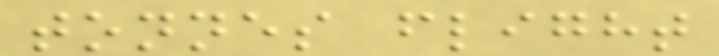tonnes flight
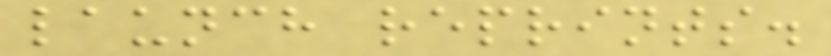launch reprints.
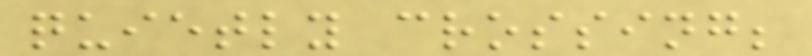quietly crossing;
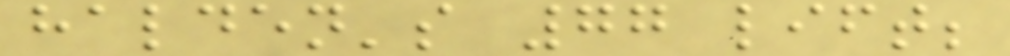halden's 77 lift;
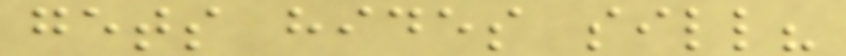gets hides sill?
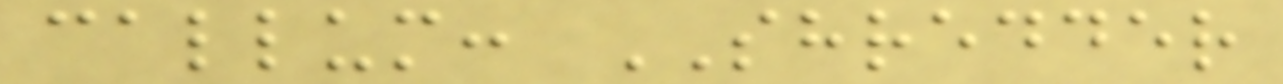callum: SHREDDER
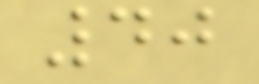40
